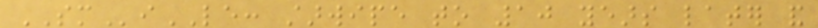SMiLE: starwipe to 10 years later and
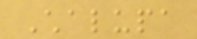Chalupa
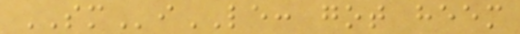SMiLE: got heem
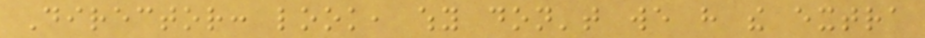Director: look, why don't we have the extra
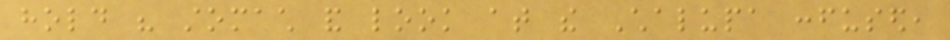hold his stomach and look at the Chalupa confused,
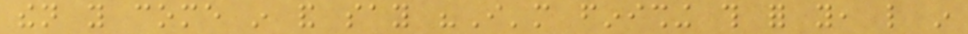then you come in and say "I'm finishing this for you, like in
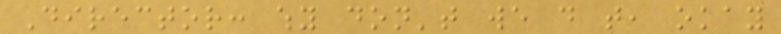Director: why don't we do that, okay
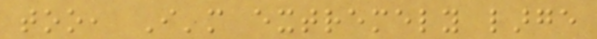too, I'm extremely large
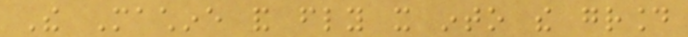The Machine and fly it into the ground
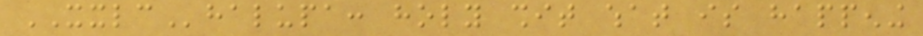XXLChalupa: holy shit what is happening
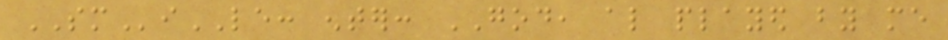SMiLE: enter: GOD, also played by me
